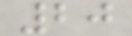20
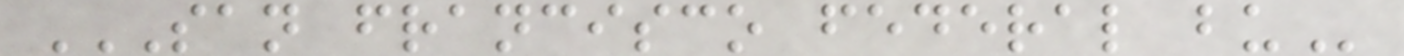SAN FRANCISCO FEDERAL BU
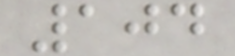104
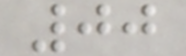00
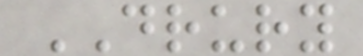DRURY
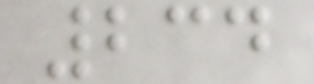234
